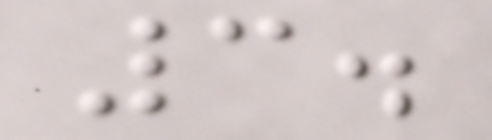3.
